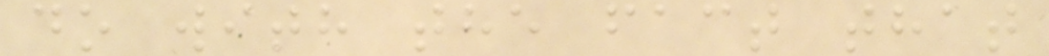do with the fact that
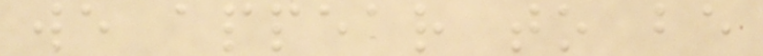we appear to be
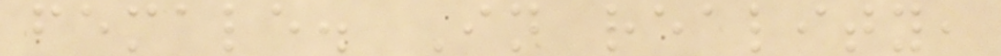female. In reality,
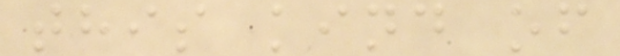this kind of
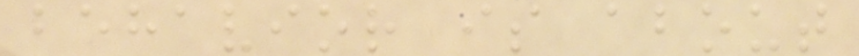behavior is about
